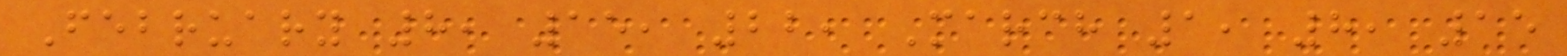February 8, 15, 22, March 1, 8, 15
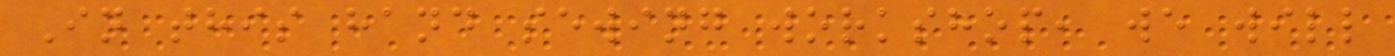In this hand sewing workshop, we will
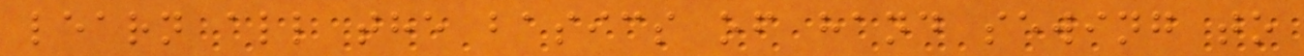learn all the basics of hand sewing to
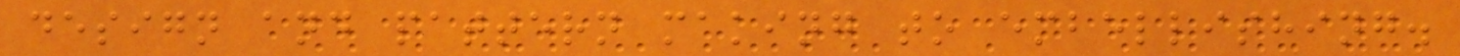design and pattern making to embellishing.
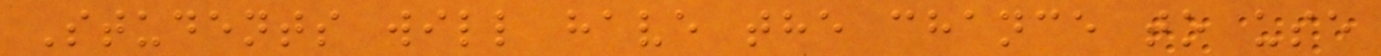Students will have the chance to use
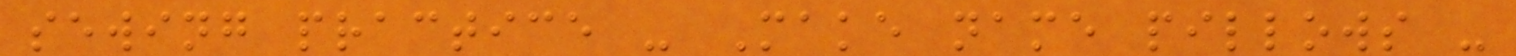sewing practice - Make name pillows -
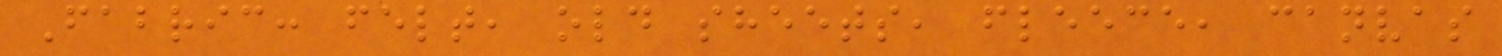Fabric: felt, old sheets, fleece, canvas
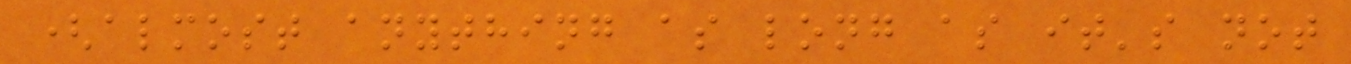(almost anything as long as it's not
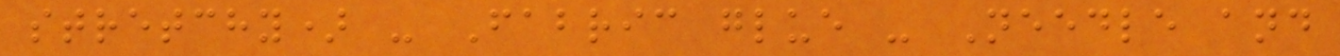stretchy) - Fabric glue - Needle and
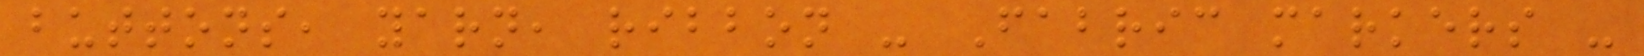buttons, yarn, ribbon - Fabric markers -
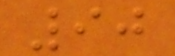90
